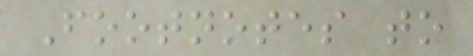Footnotes to
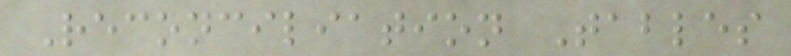Reconciliation Tables
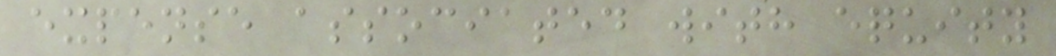expense associated with equity
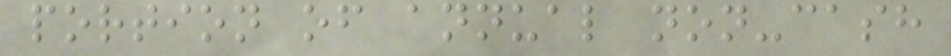portion of annual non-cash
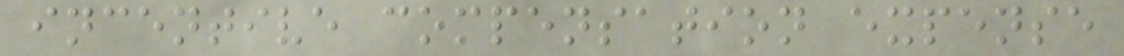incentive compensation expense
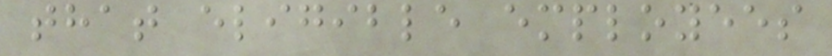that eligible employees
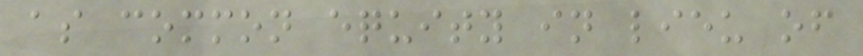as common equity in lieu of
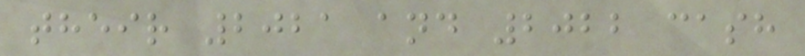their 2021 and 2022 cash
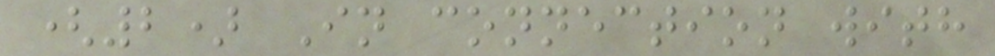(2) In connection with
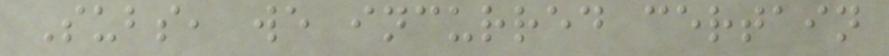Subs, we incurred certain
